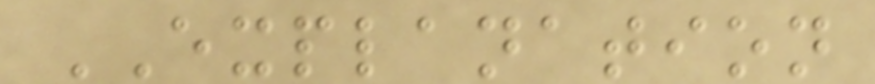EXPLANATION
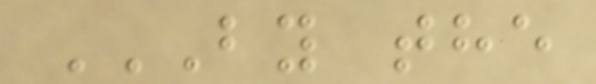BY THE
